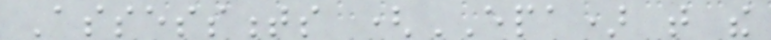Assessments (EPA) that the
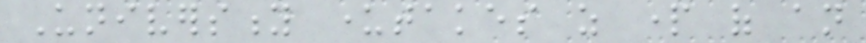University undertakes as part of an
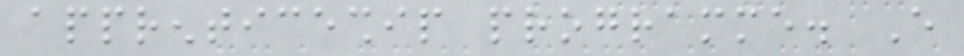apprenticeship programme. Every
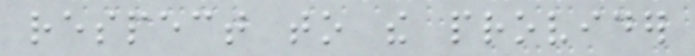respect to the provider
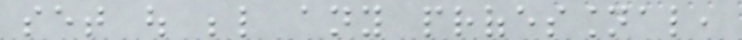set out below any professional,
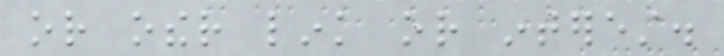or other link or interest.
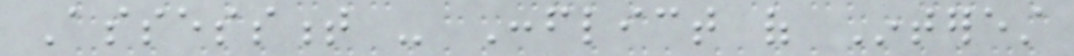Assessment - Conflict of Interest
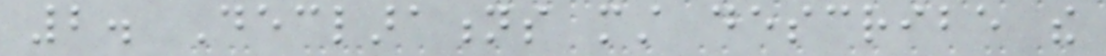2. Declarations must describe the
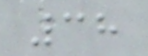38
